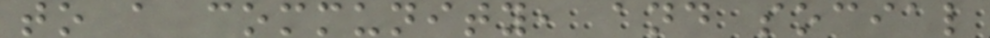to a community, and social
